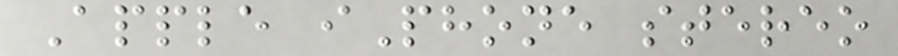Apple iPhone stereo
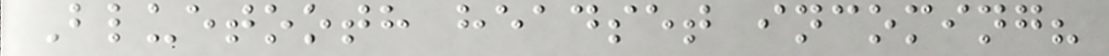Bluetooth headset incoming?
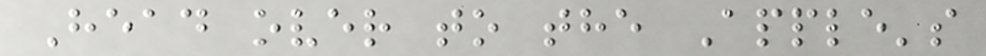Head over to the Apple's
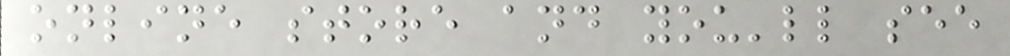online store and you'll see
